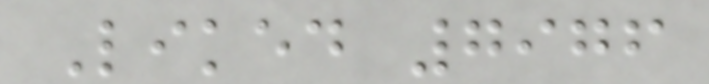Liked 7976
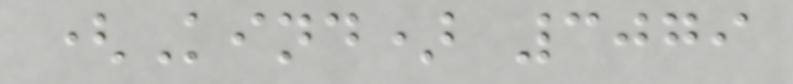(Kind) 3079
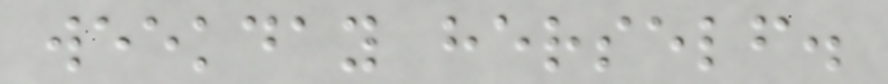weekday herself.
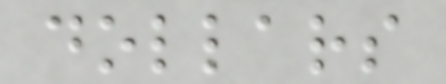dollars
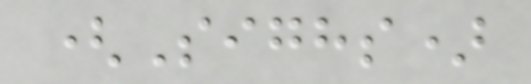(Sighs)
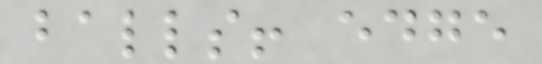balls! edge
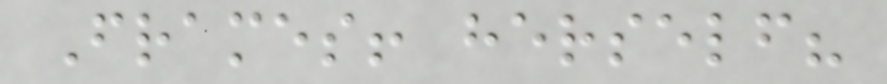Frames! herself?
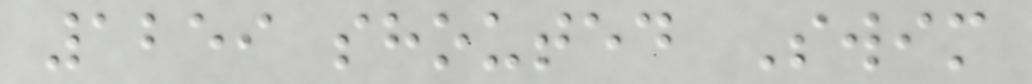1259 shouted Swim
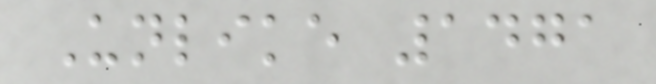Unlike 1471
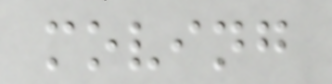moving
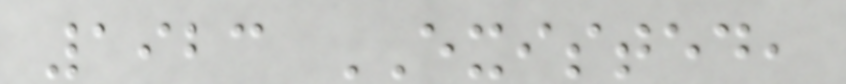1923 EXISTED,
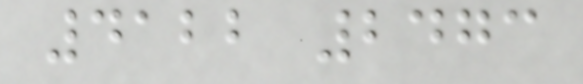4122 2473
